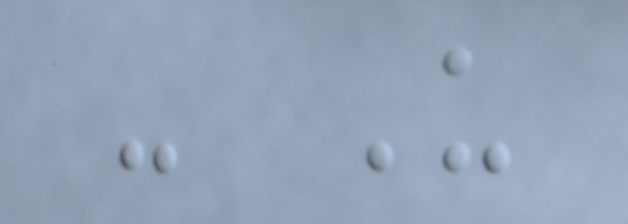- U
